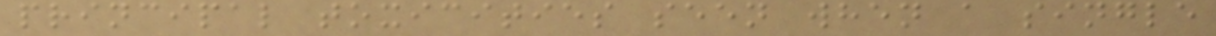principal toxicities seen when a single
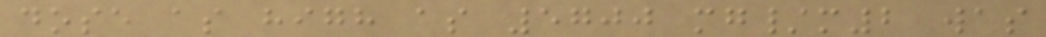dose as high as 5700 mg/m2 was
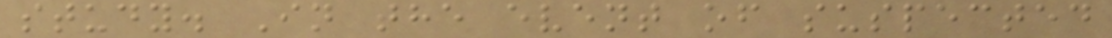study. In the event of suspected
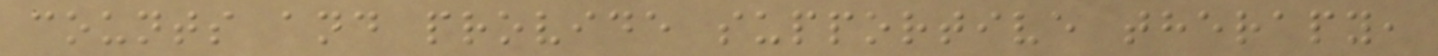counts and provide supportive therapy,
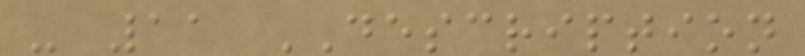- 11 DESCRIPTION
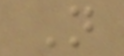N
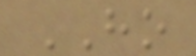HO
